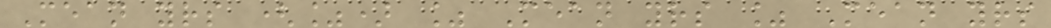Mean yrs (%) % Mean yrs % Mean yrs
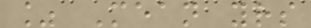% Mean yrs
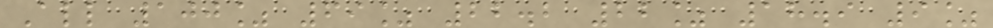All 100% 69% 22.2 22% 18.9 9%
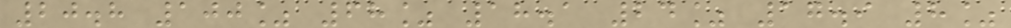20.8 100% 68% 18.1 24% 17.9 8%
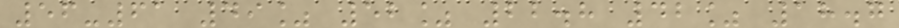56-61 49% 52% 22.8 42% 18.7
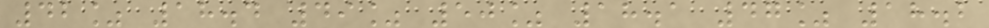42% 18.4 49% 50% 18.1 47% 18.2
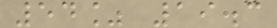54% 19.3
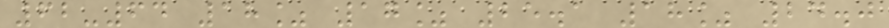62-64 18% 17% 25.1 18% 24.0
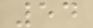54
